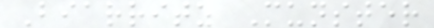Biarritz Munster
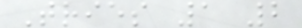Tries 1 2
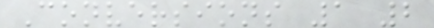Conversions 1 2
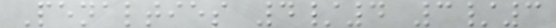Penalties 4/4 3/3
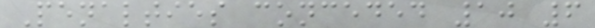Penalties conceded 10 6
